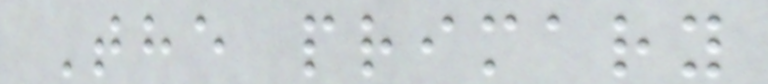The primary
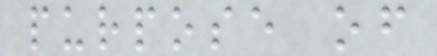purpose of
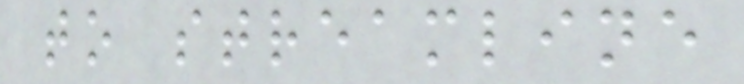to streamline
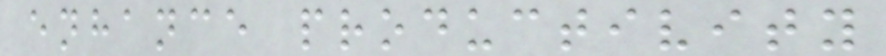enhance productivity
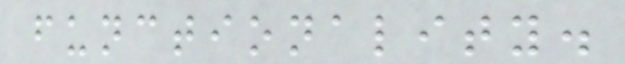functionality.
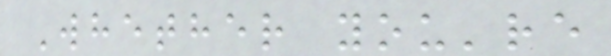Whether you're
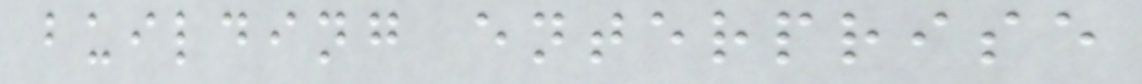building enterprise
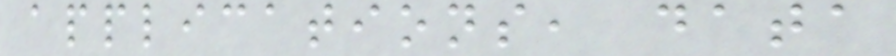applications, data
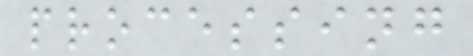processing
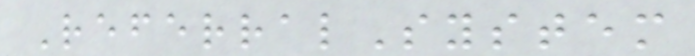ReferralSystem
